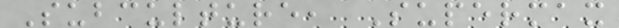Subculture, Supermax
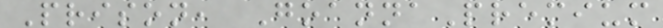Prison, GoannaPremium
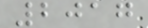2017
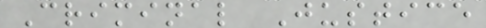Criminal Justice
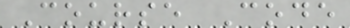Course Code
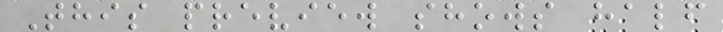This preview shows half
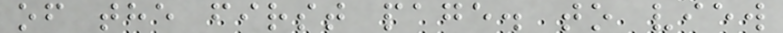of the first page. to view
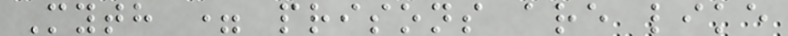Myth = prisons are like
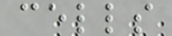cells
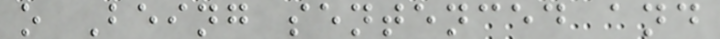o Being sentenced and
